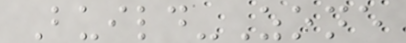Build-Zone
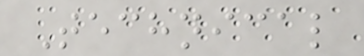Technical
